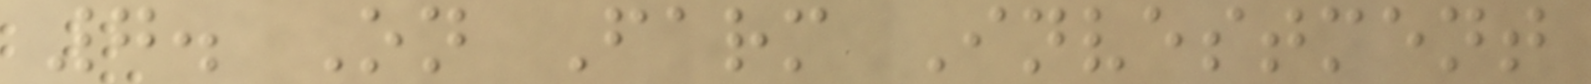7. On Farm Investment
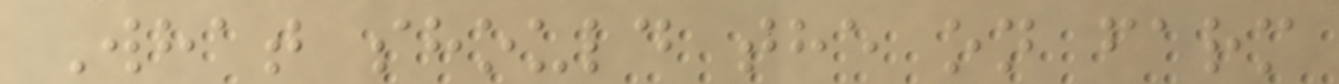What should the on farm
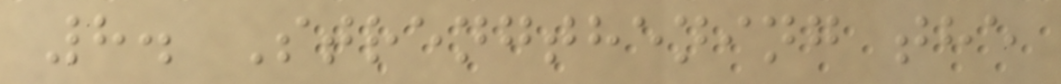8. Strengthening the
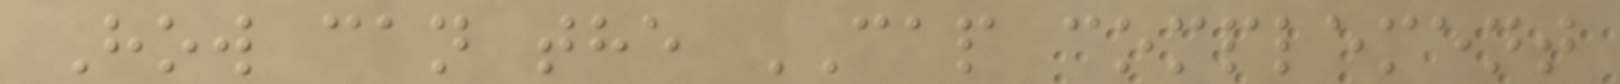How can the CAP complement
